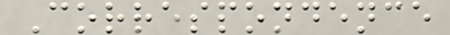Correspondence
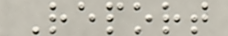Report
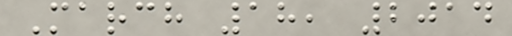March 18, 2014
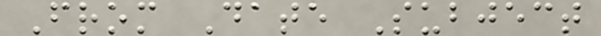From Date Subject
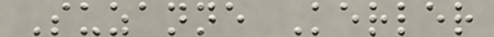Suzanne Kerler
